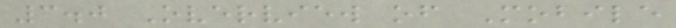3.0 Overview of Mobile
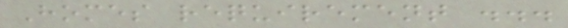Homes requirement ...
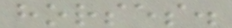horses.
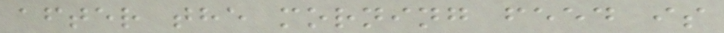after the morning feed is
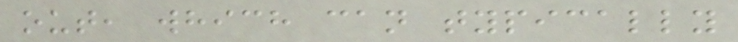out, which can typically
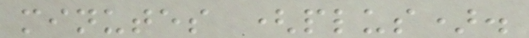minutes (plus).
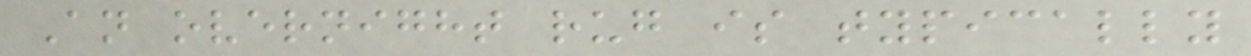An overnight rug is typically
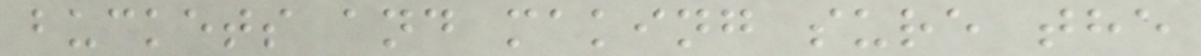buckets and making sure the
